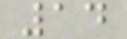14
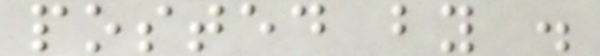posted by .
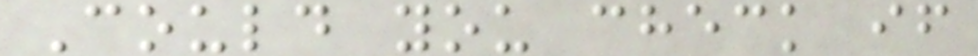Could you check if
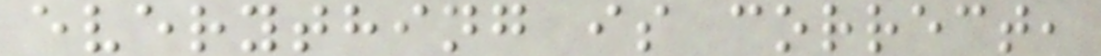everything is correct,
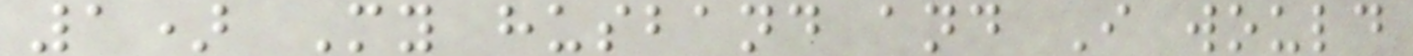1) My husband and I would
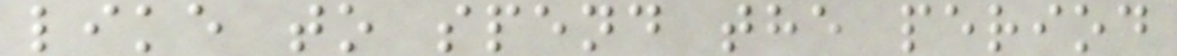like to spend the period
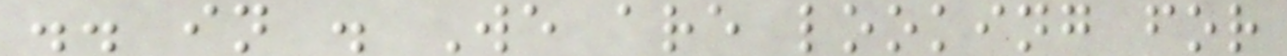.. in . We are looking for
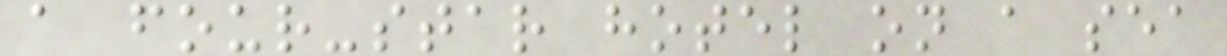a four-star hotel on a sea
